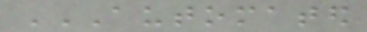AUTOMATED
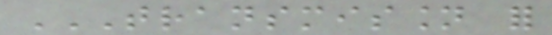TRANSMISSION FOR
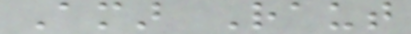Amar Raut
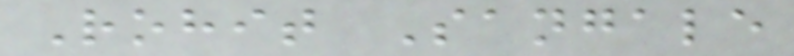Rohit Sangale
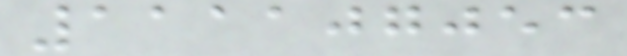111107053
